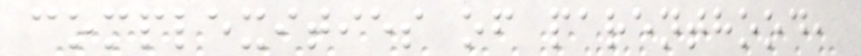complexities of parenthood,
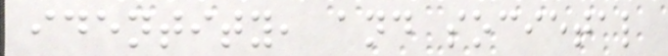identity, and societal
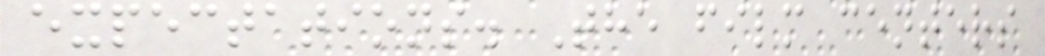expectations. The film centers
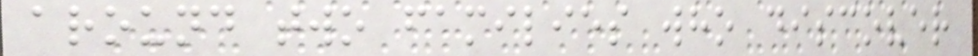around two families who discover
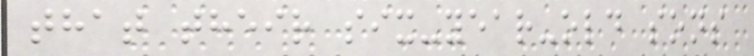that their six-year-old sons
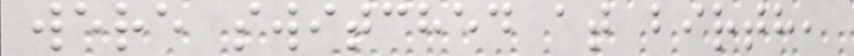were switched at birth,
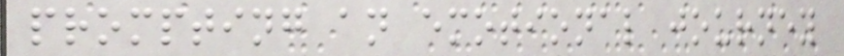prompting an emotional journey
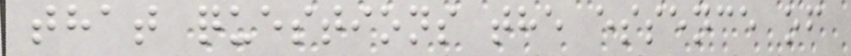that questions the essence of
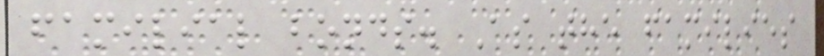familial bonds. As the families
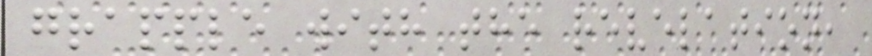grapple with the revelation,
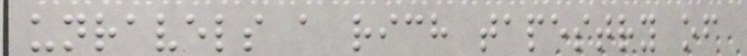unravels a rich tapestry of
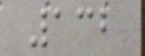132
